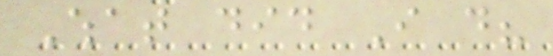What did I do?
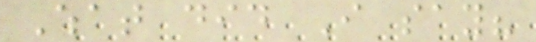What did I say?
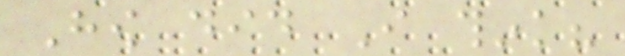How did I think?
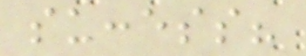success?
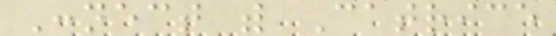Connect with Catrice
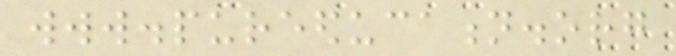www.pureeducation.org
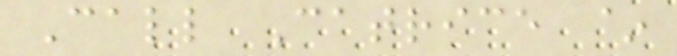Call Catrice ~
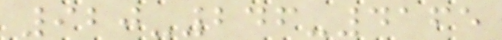920-246-4165
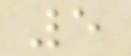5
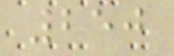250
